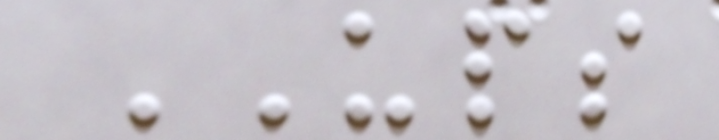UPS
